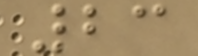23
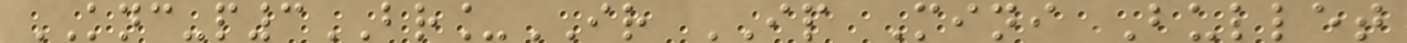KNC-p3BR_IR IP Mini Bullet
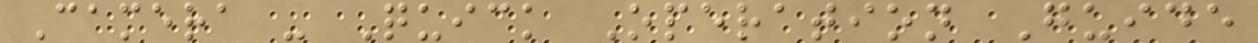Camera - Quick Operation Guide
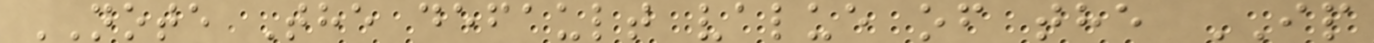NOTE The default value of the IP
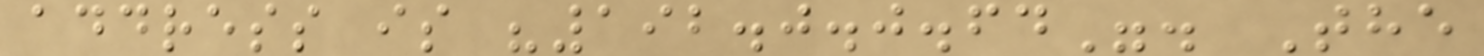address is "192.0.0.64". The
